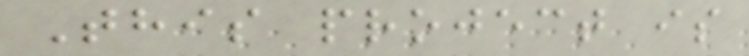This project is
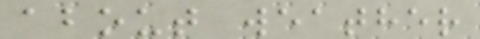about weather
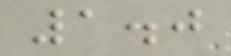1.0
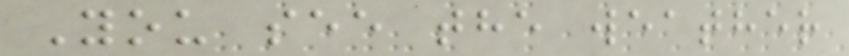You see the weather
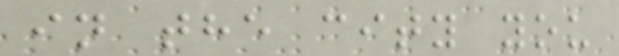in the city you
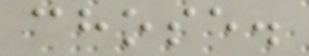chose.
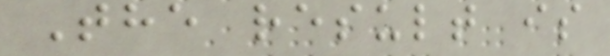The result is
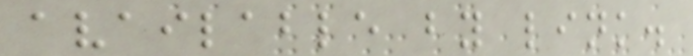available by link.
